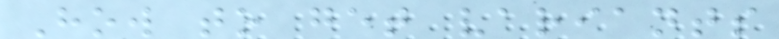How to get variants
